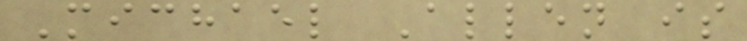Michael Allen is
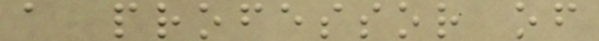a professor of
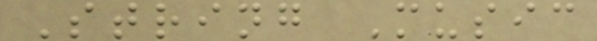String Music
